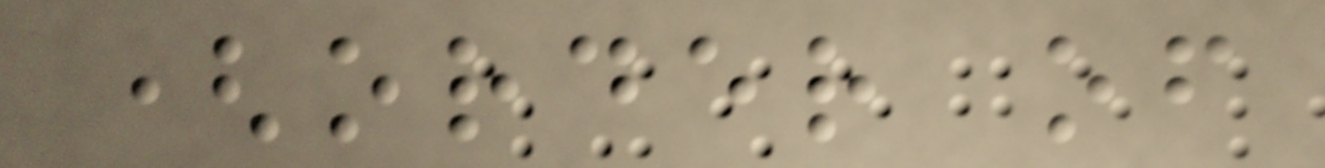(order of
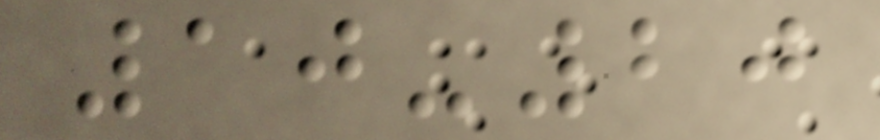10-20
